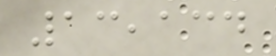13,134
